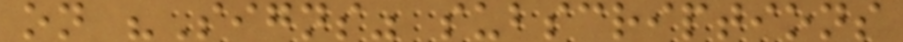on "Signs" subscriptions
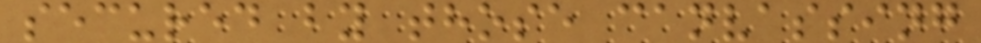secured by those canvassing
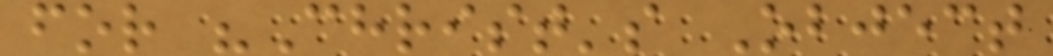for "Christ's Object
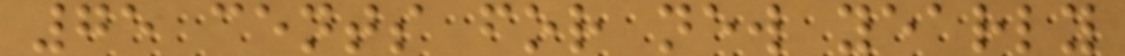75 cents for new yearly
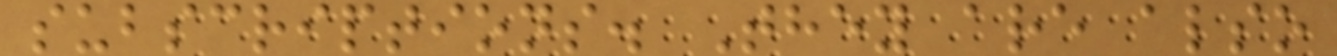subscriptions. They are also
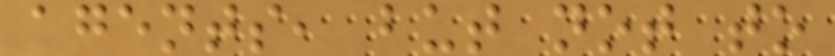agents, but not to
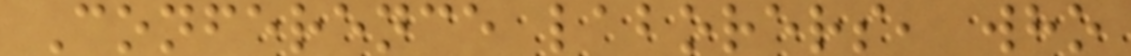Conference laborers, who
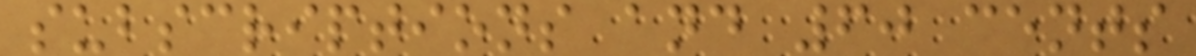subscriptions and 60 cents
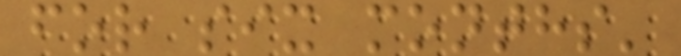for six months'
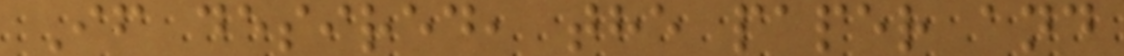If desired, the paper and
